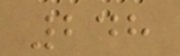248
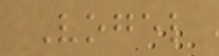Vogel
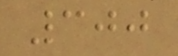300
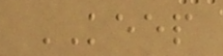KEEP
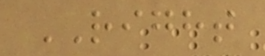RIGHT
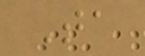Ta
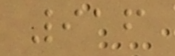916
